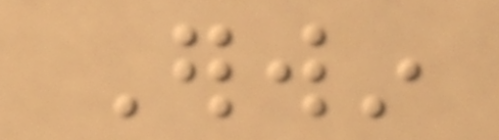Erwin
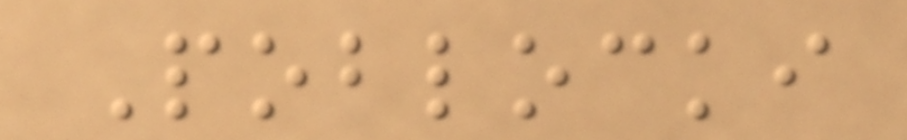Poblocki
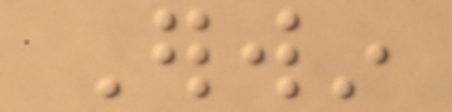Erwin
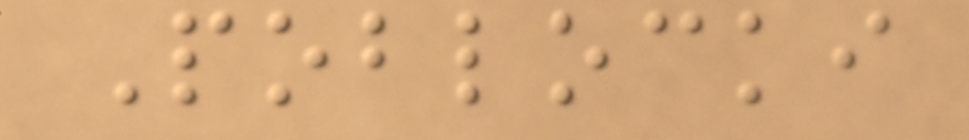Poblocki
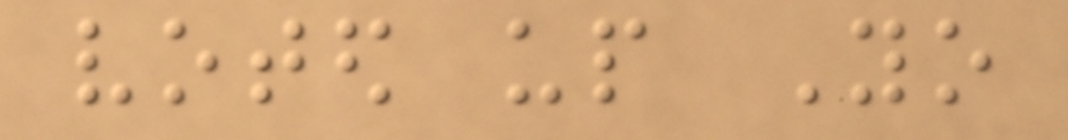voted up Yo
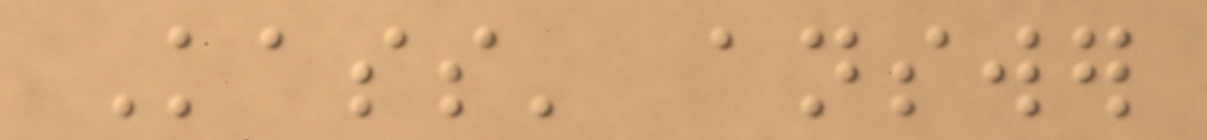Kass' answer
